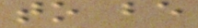to be
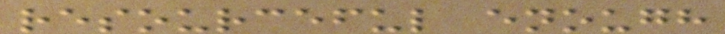resourceful enough
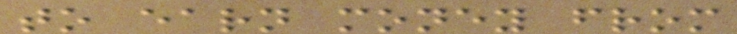to earn money from
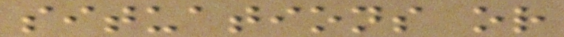situations or
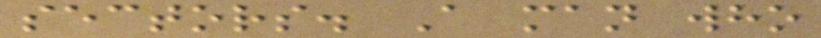sectors. A man who
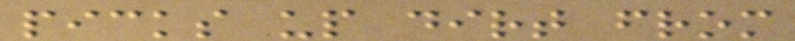picks up dirt from
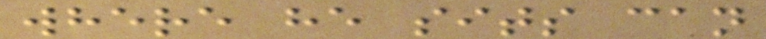where he sits can
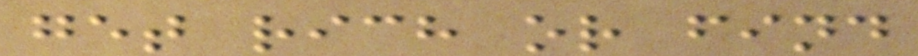get rich or find
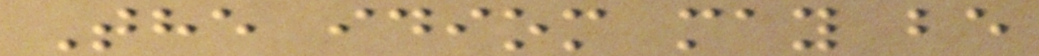The idiom may be
